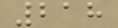218
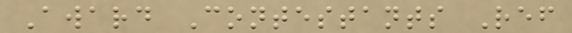Award Contestants Ref
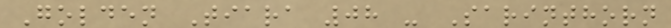Golden Tiara 08 - Sarinthorn
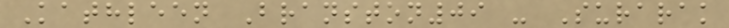Kathleen Branston09 - Surarak
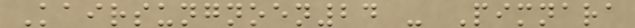Kairsungnoen24 - Pimnara
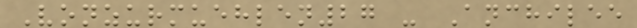Vonzurmuehlen27 - Anchilee
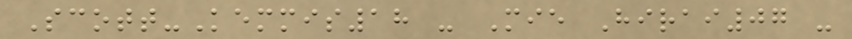Scott-Kemmis18 - Mie Hirai07 -
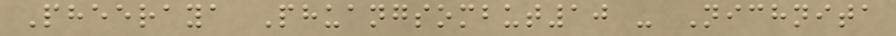Pheeraya Phuangsombut10 - Nichnita
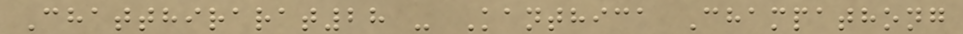Chatthirarat28 - Kanthica Champathong
